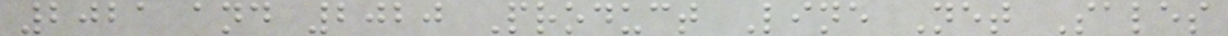2021 and 2020 Product Line Net Sales
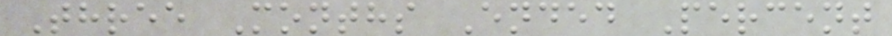Three Months Ended Percent
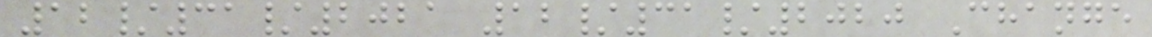12/31/2021 12/31/2020 Change
